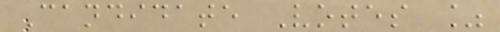Candidate Votes %
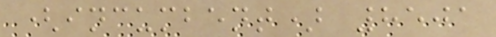(incumbent) 8501
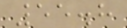55.8
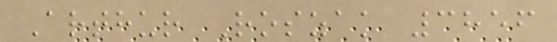Arthur Roszak 3856
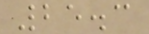25.3
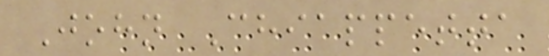John Chiappetta
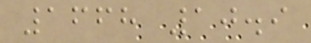1668 10.9
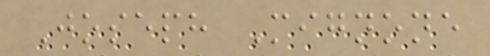Joseph Mignone
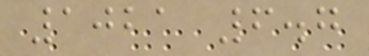1021 6.7
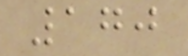170
